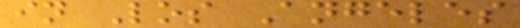in Los Angeles
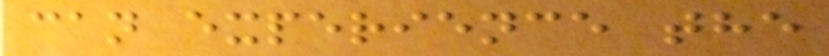can experience the
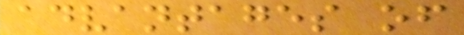advantages of
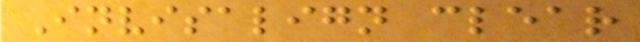Invisalign clear
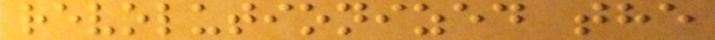revolutionized the
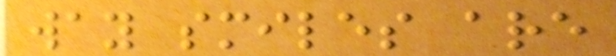way smiles are
